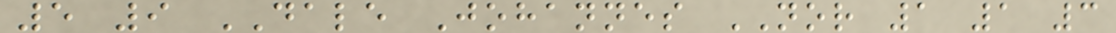5 9 DALE Johannes NOR 1 1 3
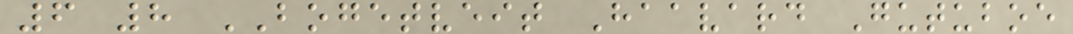6 8 BOGETVEIT Haavard Gutuboe
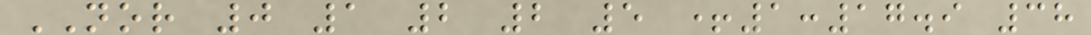NOR 0 1 2 2 5 +1:17.9 38
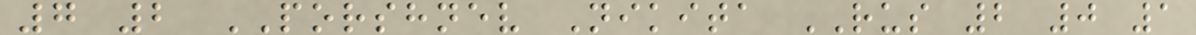7 2 PORSHNEV Nikita RUS 2 0 1
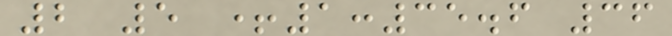2 5 +1:35.6 36
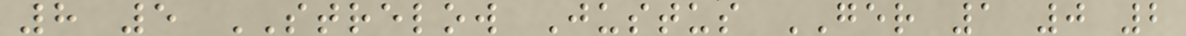8 5 STRELOW Justus GER 1 0 2
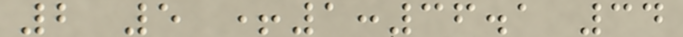2 5 +1:36.1 34
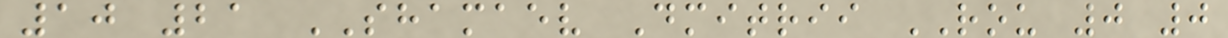10 21 SHAMAEV Dmitrii ROU 0 0
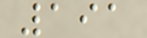191
